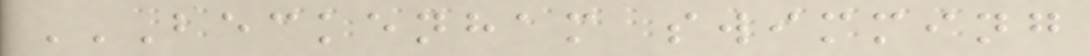BECKENHAM SWIMMING
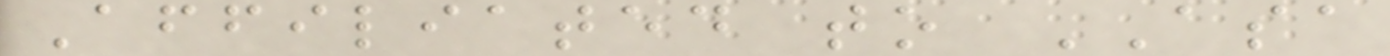Affiliated to ASA
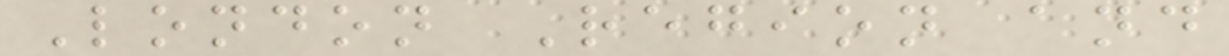London Region and
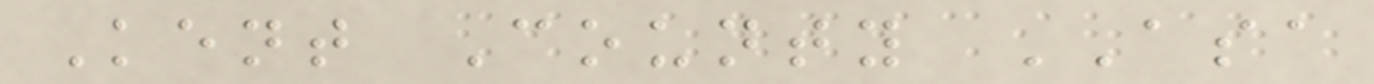Kent County ASA
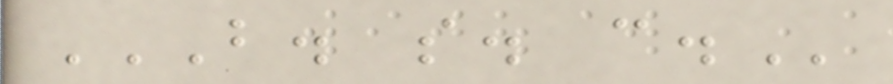B. S. C.
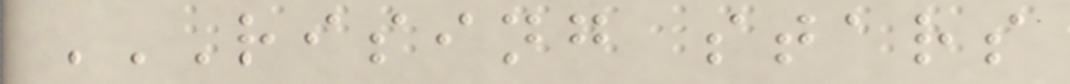RISING STARS
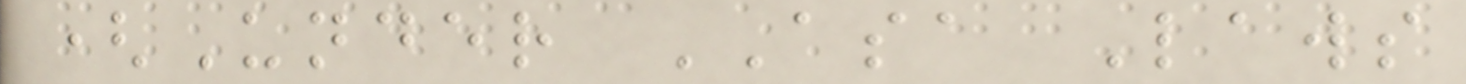(Under ASA Laws
